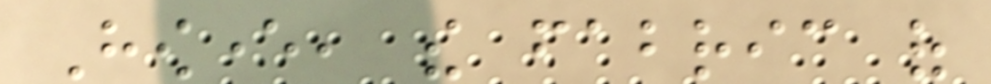However, the fabric of
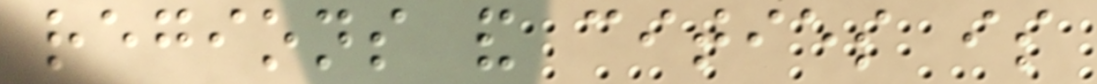regions and cities is
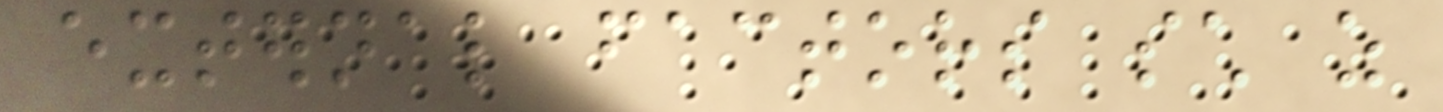external factors such as
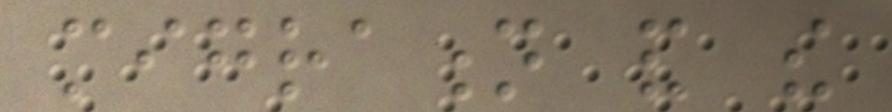migration and the
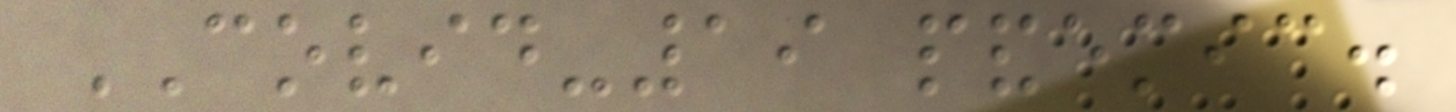COVID-19 pandemic.
